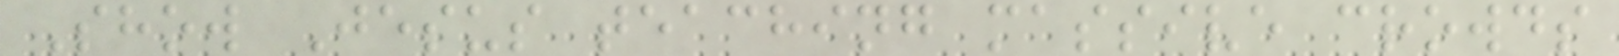Show Jesus teaching massive crowds
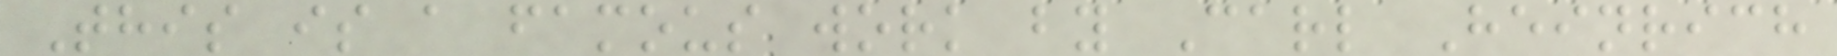This is a famous work by Carl Heinrich
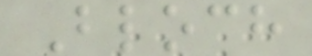Bloch
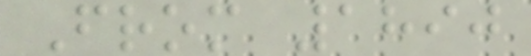From 1890
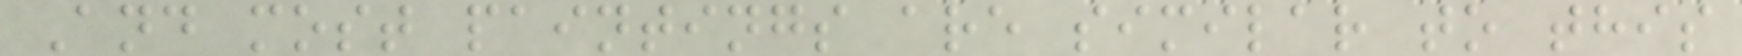And most paintings are similar to this
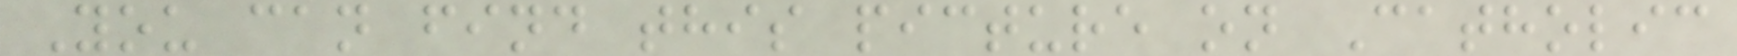You can find this picture on Catholic
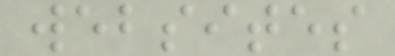websites
